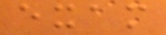exam
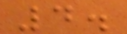4.
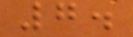7.
